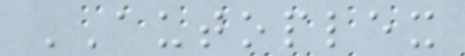AUTOPLEX
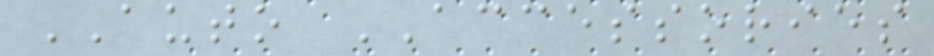AUTO ACCESSORIES
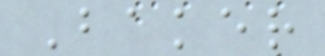Baker
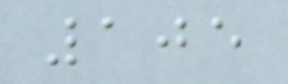105
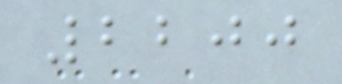2200
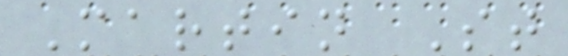Martin St
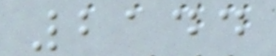2144
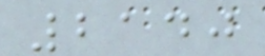2140
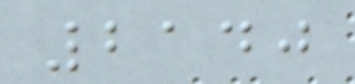2140
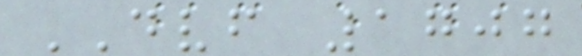DVF 1707
